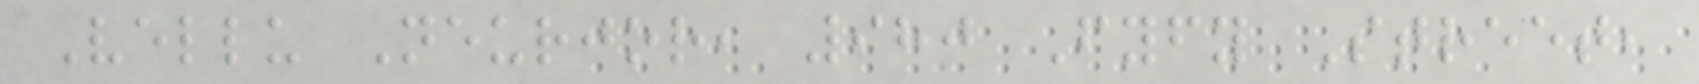Vellu Neurjor, 980 Fyfy Street,
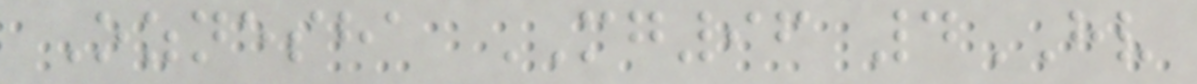Oznesha MG96 4HV
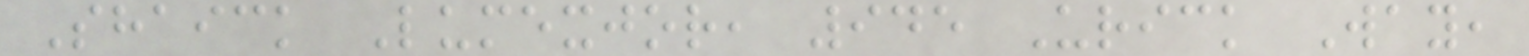Shaick Lumexjor, 945 Urick Way,
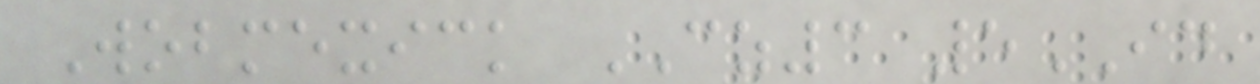Wobmexick CZ3 5ID
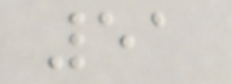51
